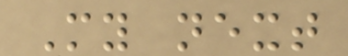My next
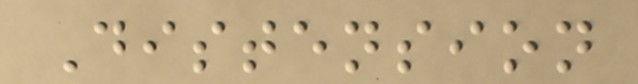Distension
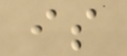is
